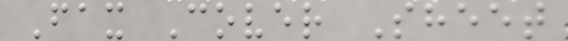Fax Cover Sheet
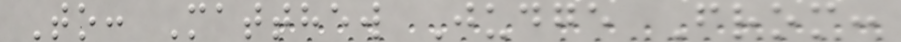To: Matthew Judge From:
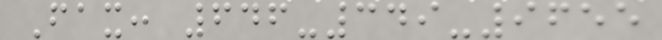Fax: 646-349-9655
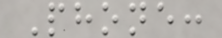Phone:
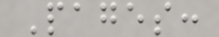Pages:
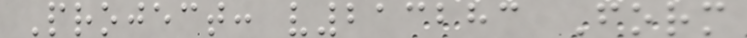Project: v213283 Form
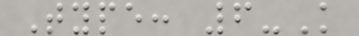Type: 6-K
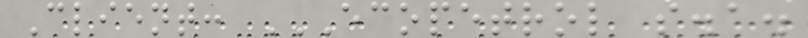Client: ECOPETROL S.A.
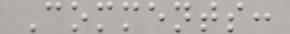Comments:
